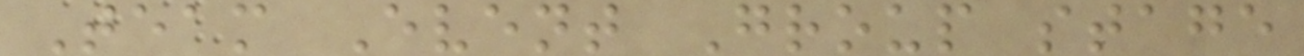Team Event Group stage
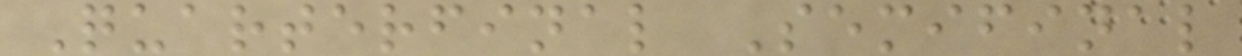Quarterfinal Semifinal
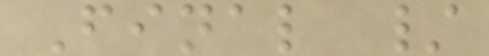Final /
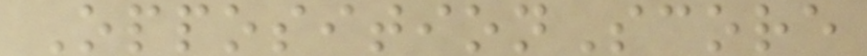OppositionScore
